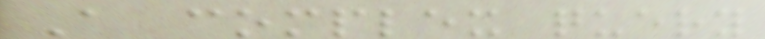A complex query
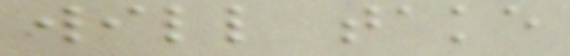will take
